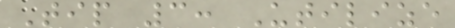Tip 3: Utilize
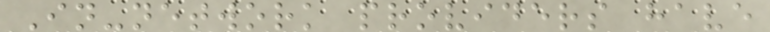In-network providers have
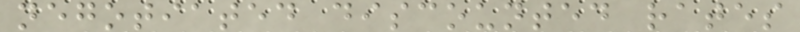negotiated discounted rates
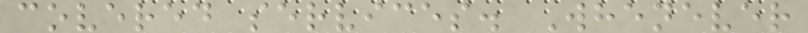covered services. Whenever
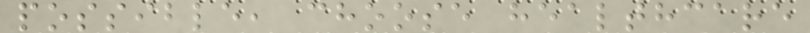possible, choose healthcare
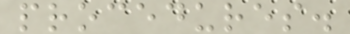procedures.
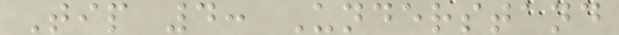Tip 4: Understand
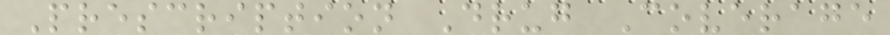Prescription Drug Coverage
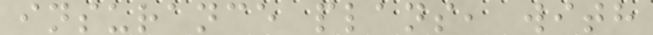insurance plans, with
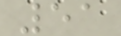51
